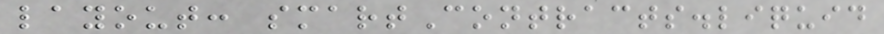layout: smartContracts.liquid
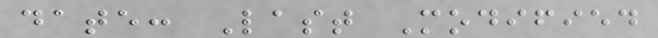date: Last Modified
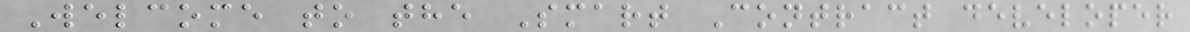Welcome to the Smart Contract developer
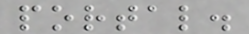portal.
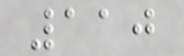110
